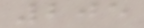205
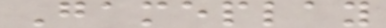Gameplay
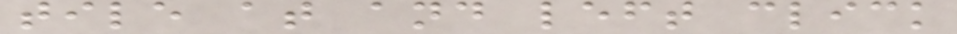tile at and left click
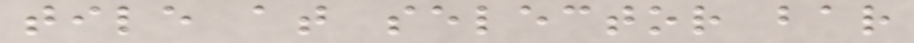tile at selector bar
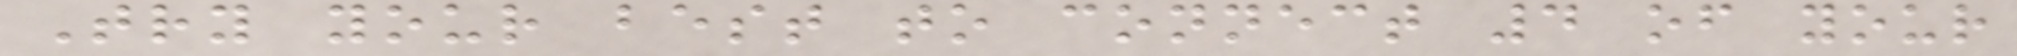Try your best to connect 4 of your
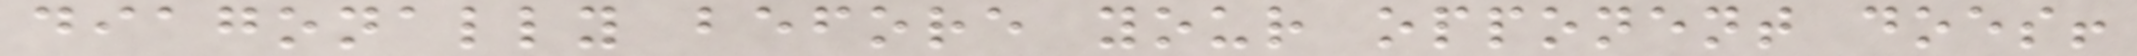diagonally before your opponent does!
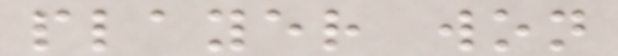player won
